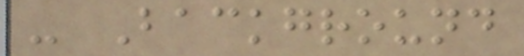- Background
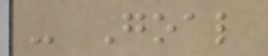- Goal
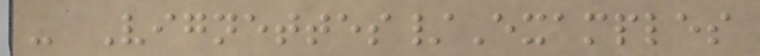- Vignettes/Examples
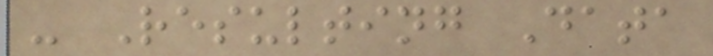- Resulting Data
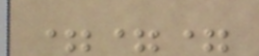===
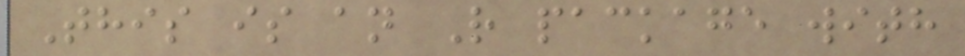This is an R package with
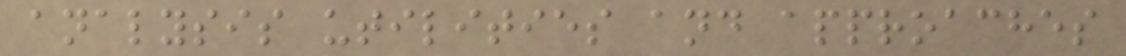analysis utilities and approaches
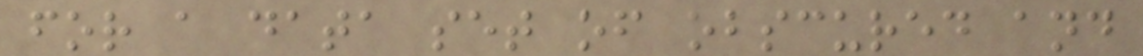for a data set of obscured and
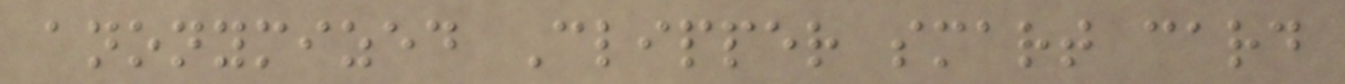anonymized Clipper smart card
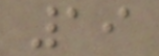19
